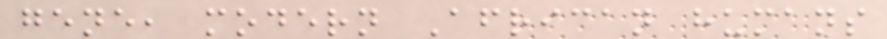gene, modern African humans
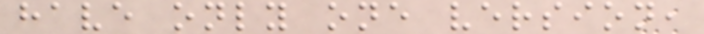have only one version,
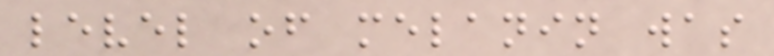level of melanin was
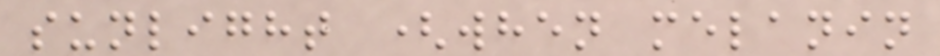sunlight (when melanin
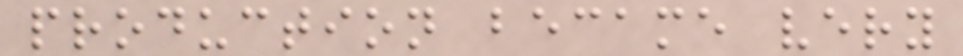production became very
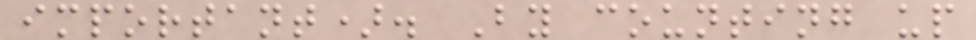important). By counting up
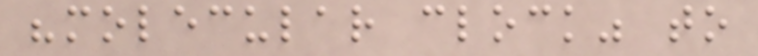"molecular clock" to
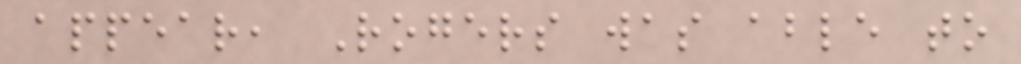appear, Rogers was able to
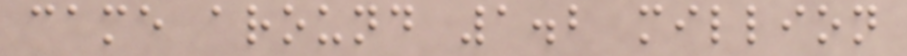came around 1.2 million
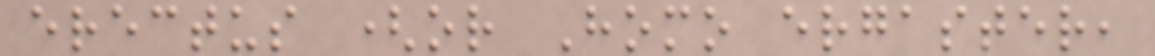erectus (or Homo ergaster,
